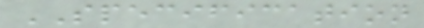SPECIFICATION
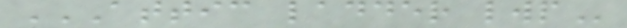ATTIC LADDER LWP
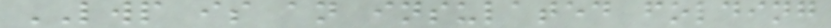LWP is an insulated folding
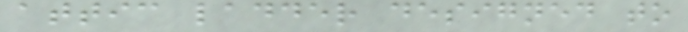attic ladder designed to
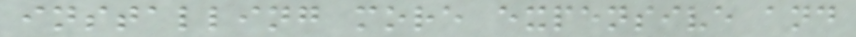installing more expensive and
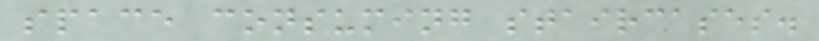space consuming staircases.
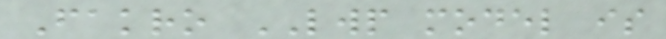Fakro LWP model is
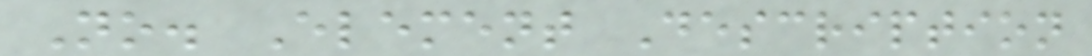No. Element Description
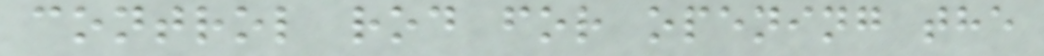control rod for opening the
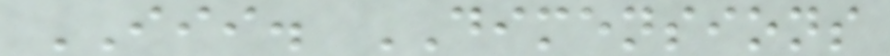III. DIMENSIONS
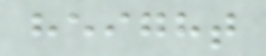height
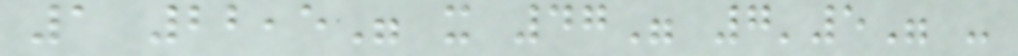1 22,5" x 47" 7'5" -
